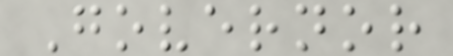Governor
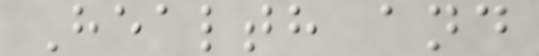Health and
